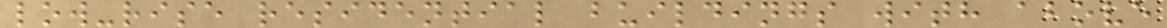low-rise residential buildings with above
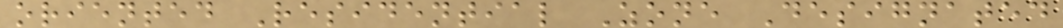oriented Residential Zone Designated
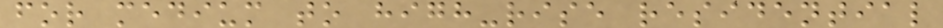for medium to high-rise residential
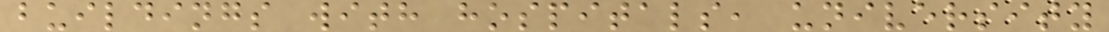buildings with hospitals, university
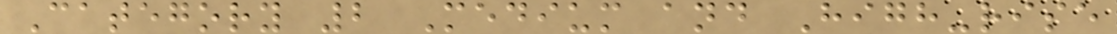Category 2 Medium and High-rise
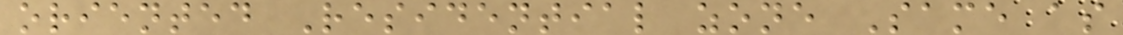oriented Residential zone Same as
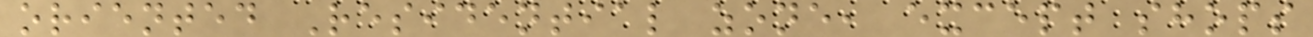oriented Residential zone, except shops
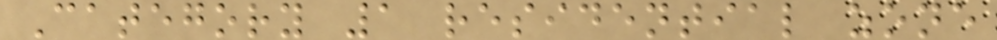Category 1 residential zone
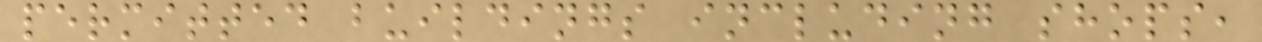permitted buildings including shops,
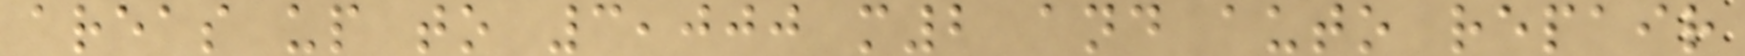areas up to 3,000 m2 and auto repair
